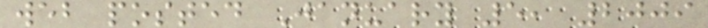web posted January 5, 2009
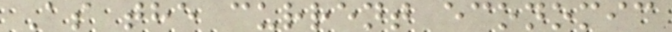As the current economic
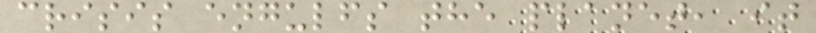crisis engulfs the planet, it
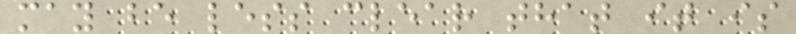may be less clear that it is
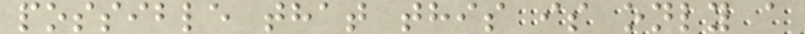possible that this is only a
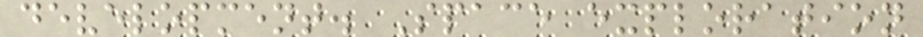development. Space exploration
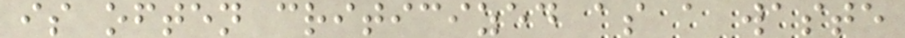is often criticized as a waste
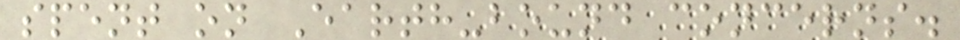spent on Earth-bound concerns.
